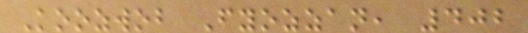Koozwob Fyozzan, 402
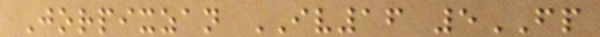Jorpixzan IV16 5FP
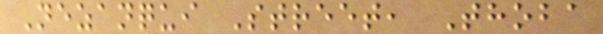Nezanqui Street, Thoba
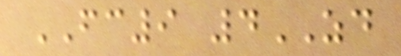FC9 4ZD
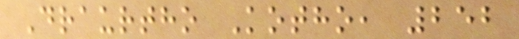Draurtho Kotho, 252
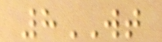8WT
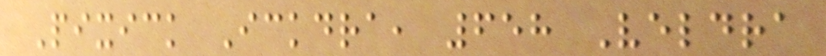Pixick Ickdra, 658 Veldra
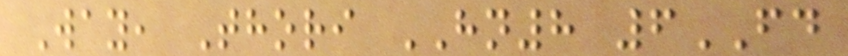Way, Thori HN8 6FD
